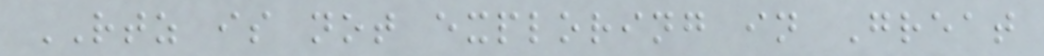RTZ is not exploring in Great
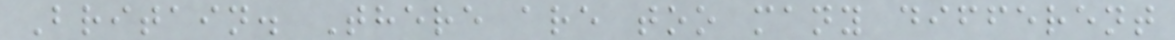Britain. There are too many different
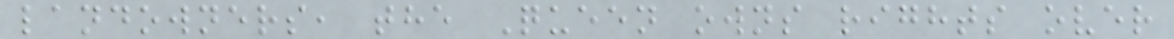landowners, the Queen owns rights over
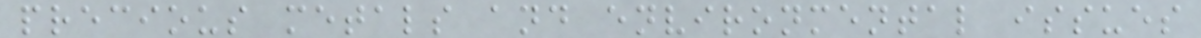precious metals and environmental issues
